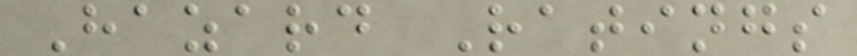Hazard Ratings
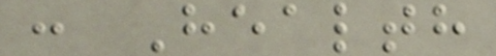: Health
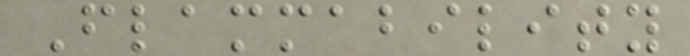Flammability
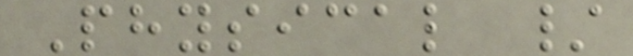Physical /
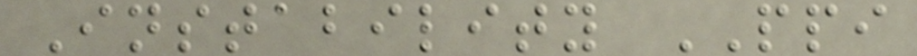Instability PPI
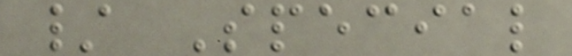/ Special
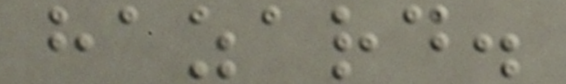hazard.
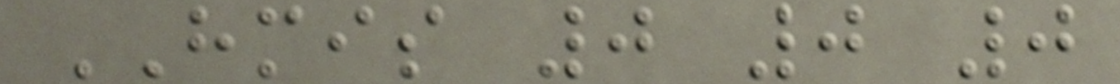HMIS 0 0 0
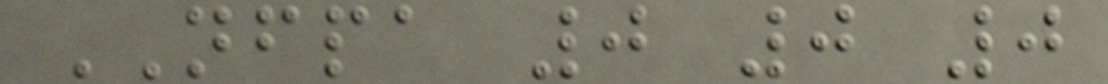NFPA 0 0 0
